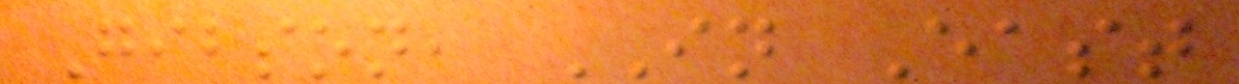Gibson, IN East
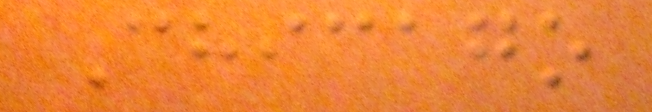Chicago
